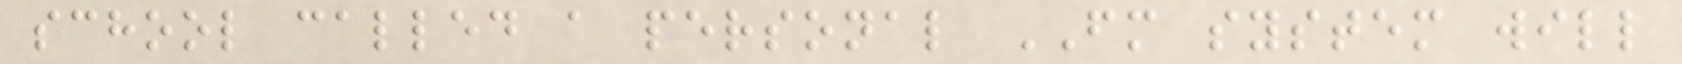school called a personal FM system will
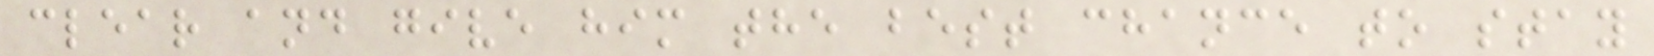clear and give him the best chance to stay
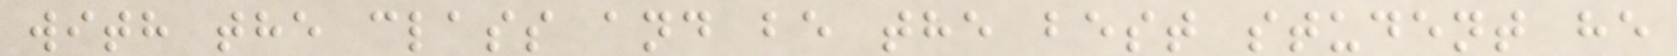with the class and be the best student he
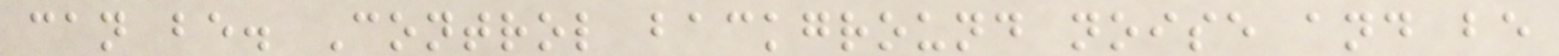can be. Control background noise and be
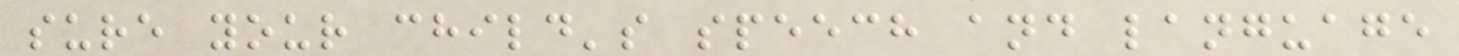sure your child's speech and language
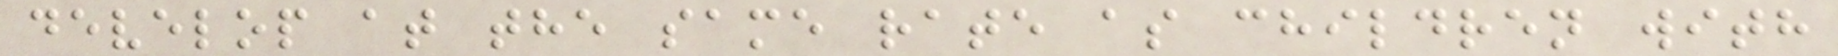develop at the same rate as children with
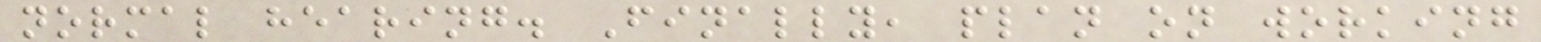normal hearing. Finally, plan on working
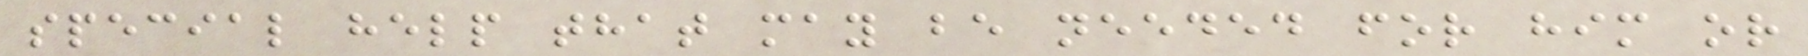special help that may be needed for him or
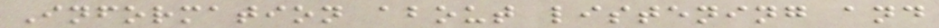Information about listening and
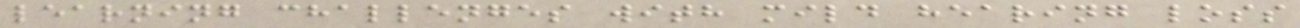learning challenges with mild hearing loss
